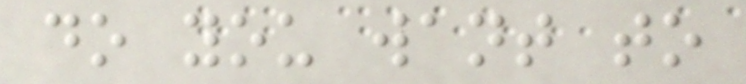do you want to
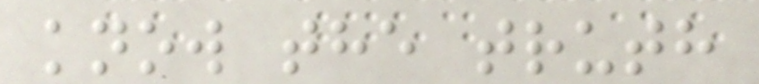know the truth
